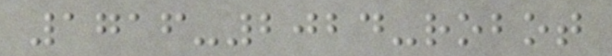1716-2024-robot
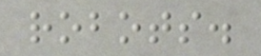robots.
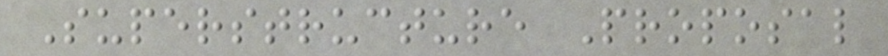Superstructure Proposal
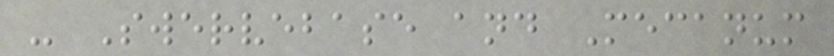- Swervebase and Mecanum
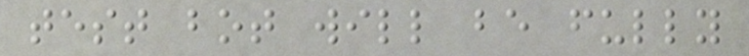test bot will be fully
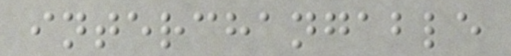interchangable
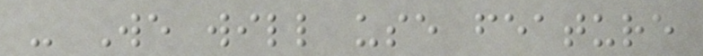- We will use feature
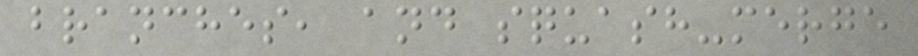branches, and squash-merge
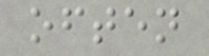often
